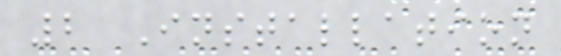2 Installation
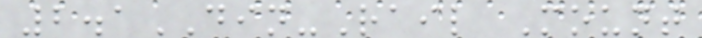2.1DIN-Rail Mount
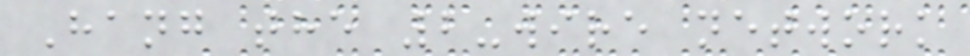Hang the 2-wire network
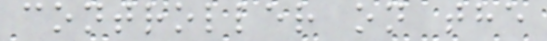controller on the
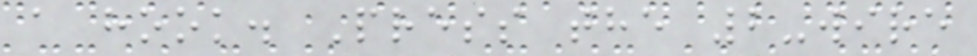a hook. Press the 2-wire
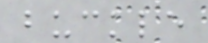buckle
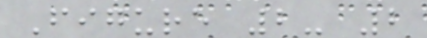Figure 2- 2
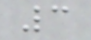3
